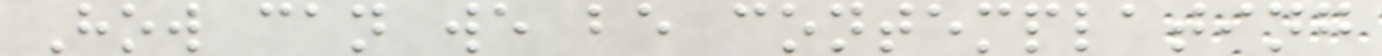How can we be contemplating
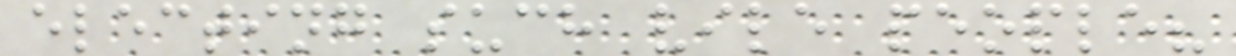electing such vile people?
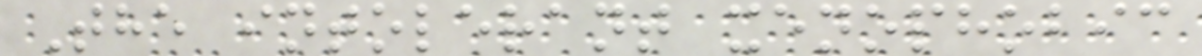The intolerant xenophobic
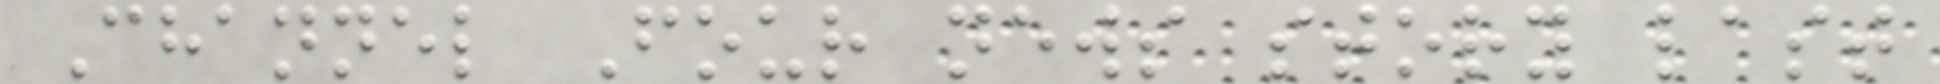Channel Four news story last
